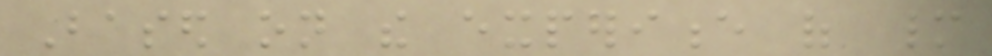Based on the experience of many
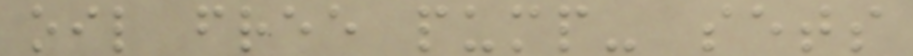oil free pump- sets
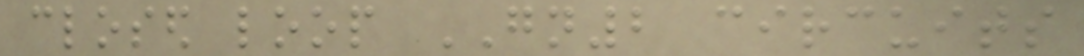closed loop GN2 circuits
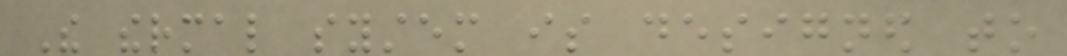The thermal system is designed to
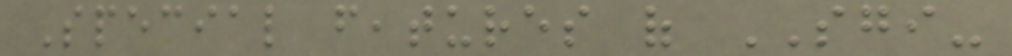Special features of SGI-
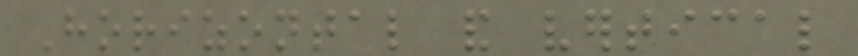Horizontal and vertical
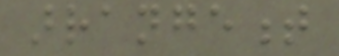arrangement
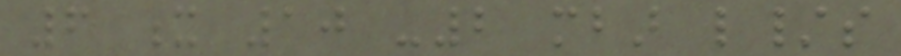6 x 10 -2 mbar l/s
